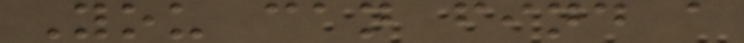You can find a
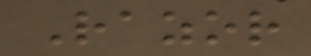Razor
